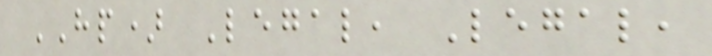HP) Legal, Legal,
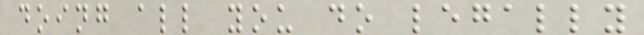doing all you do legally
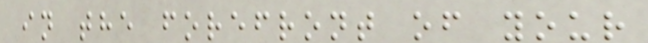in the forefront of your
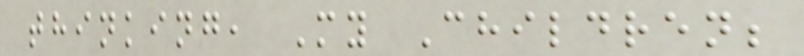thinking, My Children;
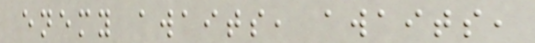enemy awaits, awaits,
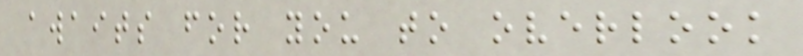awaits for you to overlook
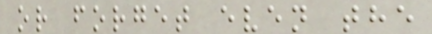or forget even the
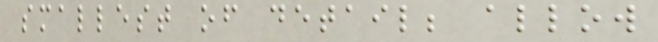smallest of detail; allow
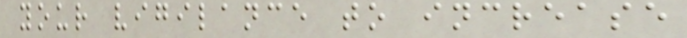your vigilance to increase
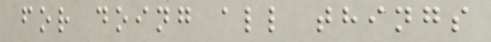for doing all things
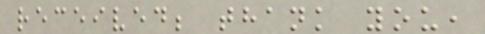received; thank you,
